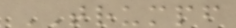TRUMPF
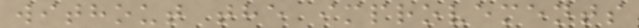without the improvements
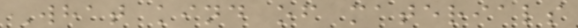What kind of materials
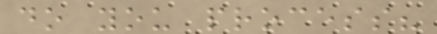do you process?
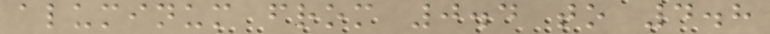aluminum from 0.4 to 4.8
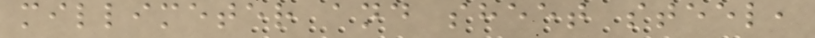millimeter and sheet steel,
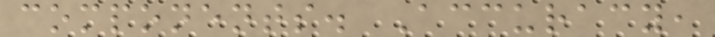components. Accuracy,
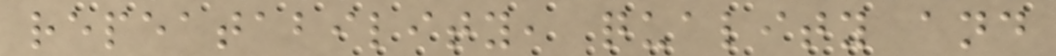repeatability, quality and
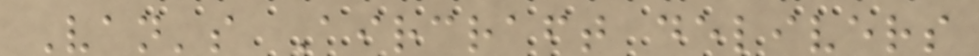Van's Aircraft delivers
